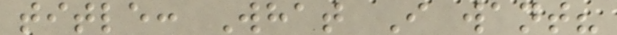title: What I want?
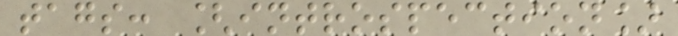tags: [introspection]
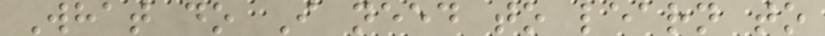What do I need to learn to
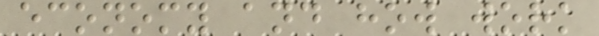economy and how work
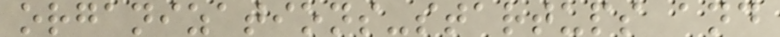organizations-startups and
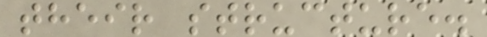their structure.
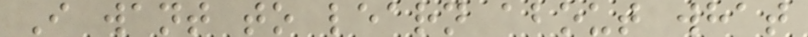I want to learn about what
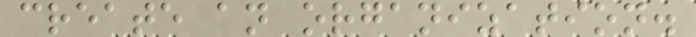create an organization.
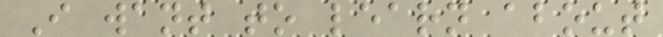I want to learn about
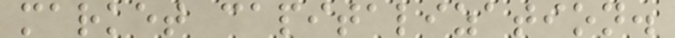market capitalization.
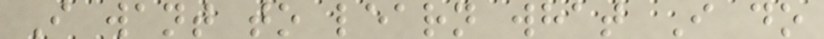I want to learn what I do
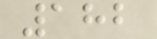182
